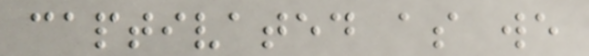captivated as we
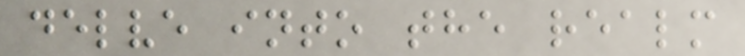delve into the realm
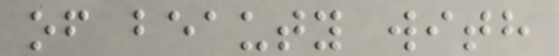of beauty with
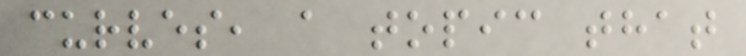curves, a topic that
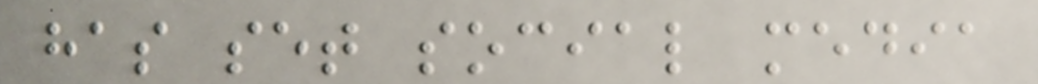has set social media
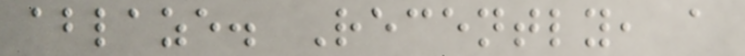ablaze. Recently, a
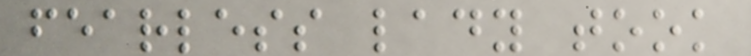fearless lady took
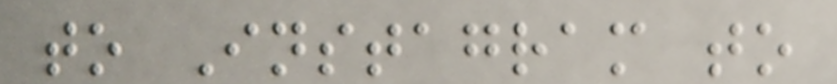to Instagram to
